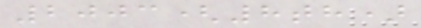2003(8th)
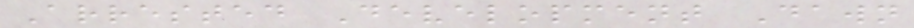Arrested Development Dawn
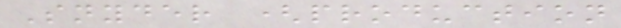Snyder (production
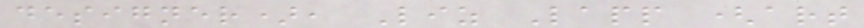designer), Liz Lapp (art
